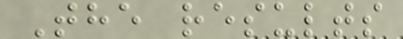The results
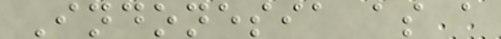Indonesia as a
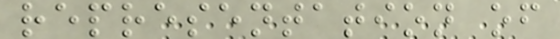representation of
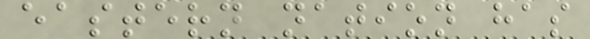eastern nation has
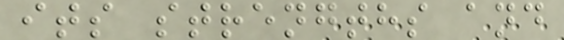its strengths and
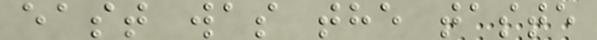east was the taste
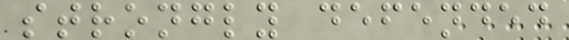strongly defended
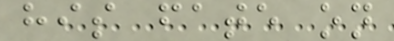his fate on
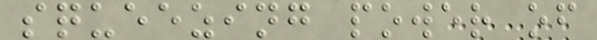squeezing power of
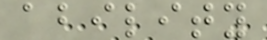ability
